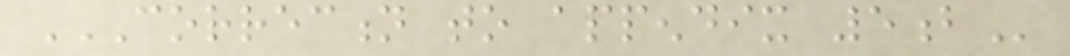CORRECTION TO APPENDIX 5B
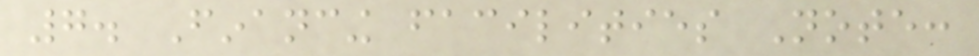7. Financing facilities Note:
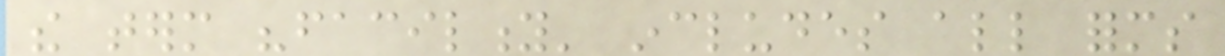the term "facility' includes all forms
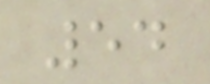54
